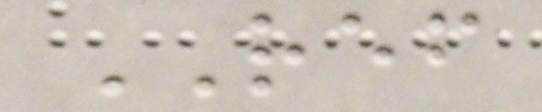REF
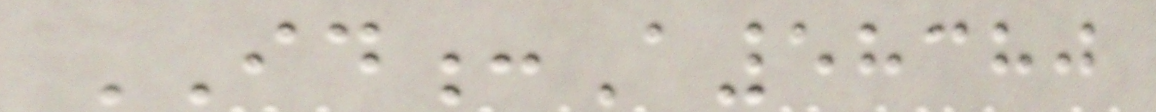ID:A58380
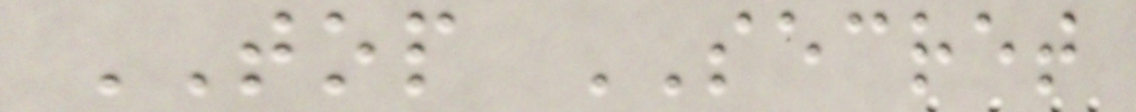TOP SECRET
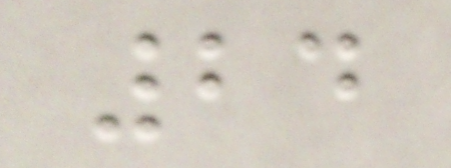24
